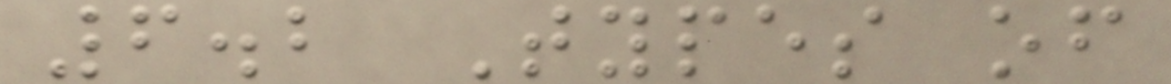6.2 Types of
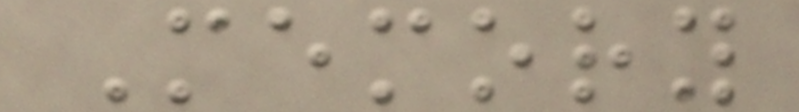Memory
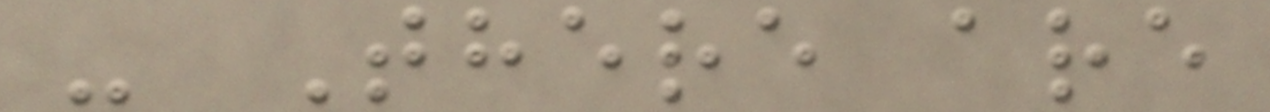- There are
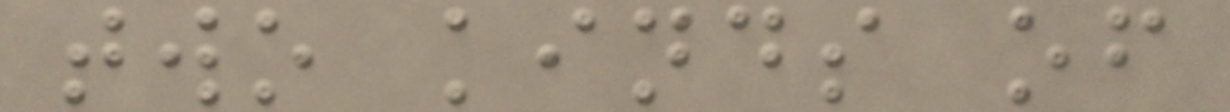two kinds of
